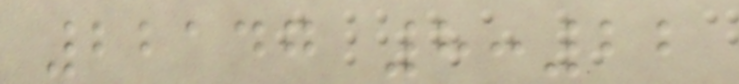22147 8:22
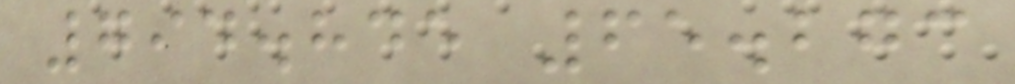794.845 65.273
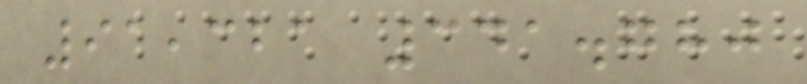91,321 341.780
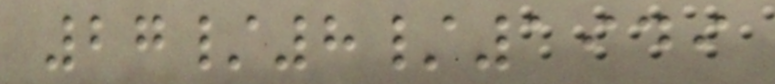27/8/1949
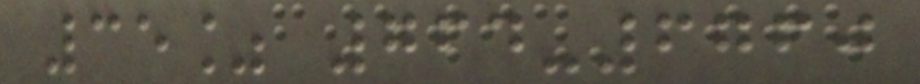35% 764-6760
